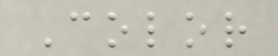Color
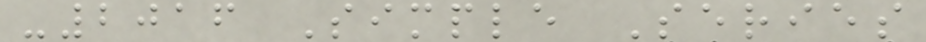-2016 Simple Series
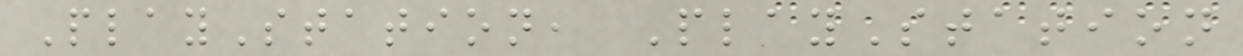PlayStation, PlayStation
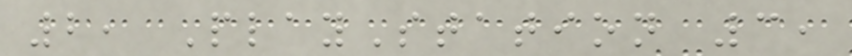2, PlayStation 3,
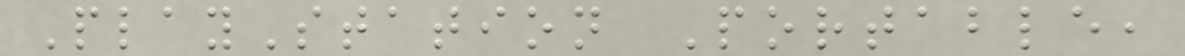PlayStation Portable,
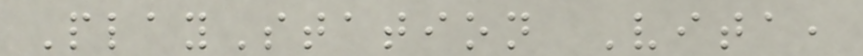PlayStation Vita,
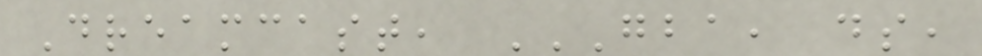Dreamcast, GBA, DS,
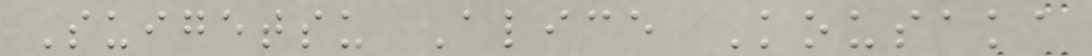Suigetsu Alice Kousaka
